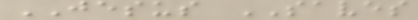JESUS SAVES
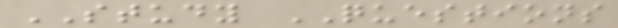STUDY QUESTIONS
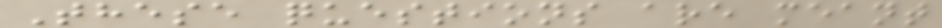These questions are meant
